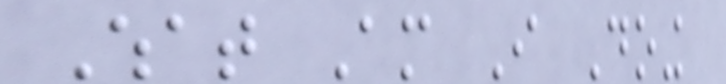What Am I Doing
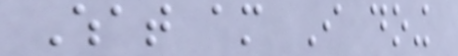What am I doing
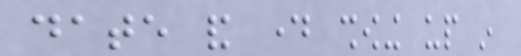date and day showing up in
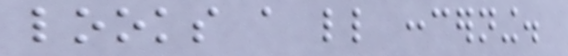looks a little concerning.
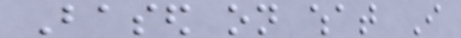Based on what I
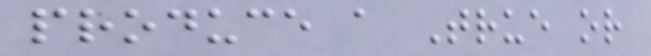produce a True or
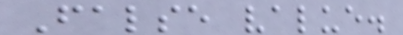False value.
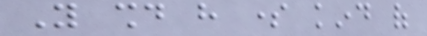You should have some kind of
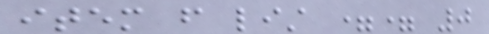item from list == 0
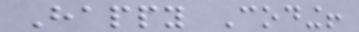Happy Coding!
